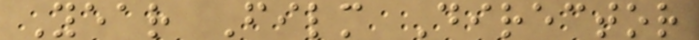Year Film Director
